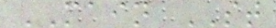MAIN ST
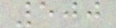500
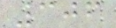306
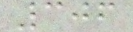306
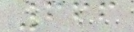666
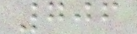706
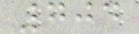704
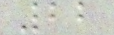22
